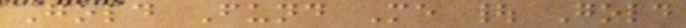Gold Fund Me | Gold
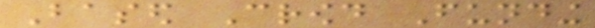Based Crowd Funding
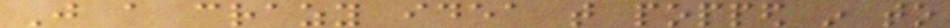Just a crazy idea that popped in to
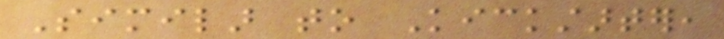Similar to Kickstarter,
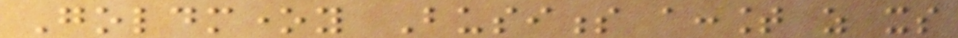Goldmoney Business account as its
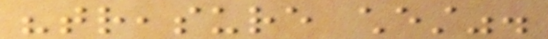"treasure chest".
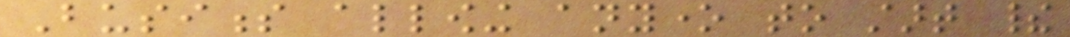Business allowing anyone to start their
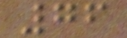76
